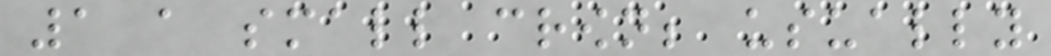1 a small crown; usually
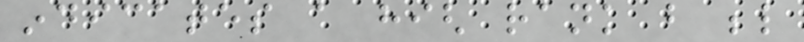indicates a high rank but below
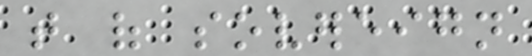that of sovereign
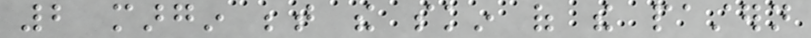2 margin between the skin of the pastern
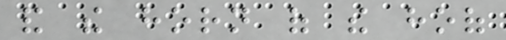and the horn of the hoof
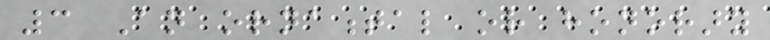3 An ornamental or honorary
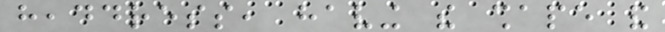headdress, having the shape and
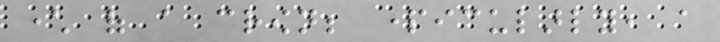character of a crown; particularly, a
